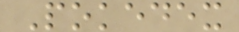Pokedex
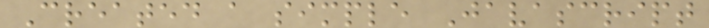Created a simple Javascript
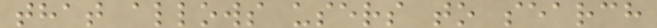that allows users to search
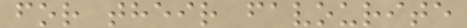for their favourite
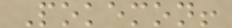Pokemon!
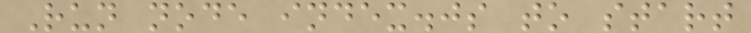Run node index.js to start
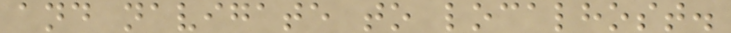and navigate to localhost.
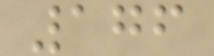176
